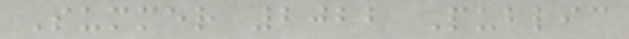Summer 2022 Public
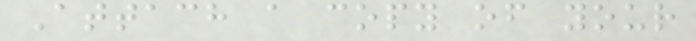Attach a copy of your
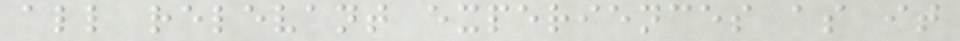all relevant experiences as it
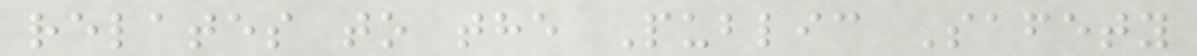relates to the Public Safety
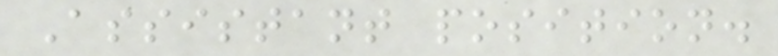Assistant position.
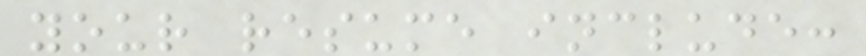your resume include:
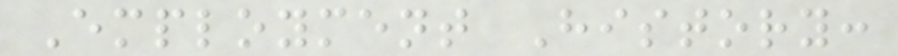Employment History:
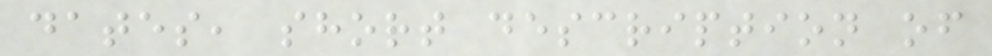dates, short description of
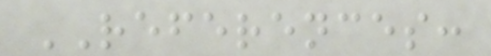REFERENCES:
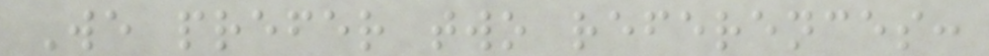We prefer two references:
